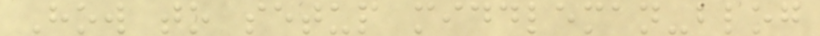How to setup middleman-blog
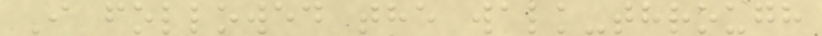I followed the walk-through
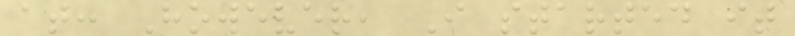at: However, I started it
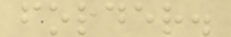folder.
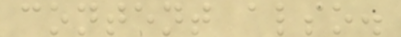content also.
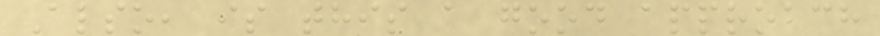Also, is this a good approach
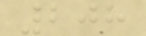208
